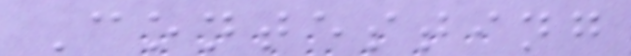Contesting
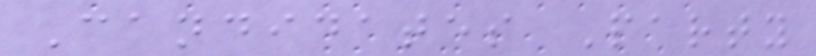Candidates Party
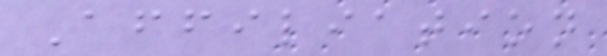Affiliation
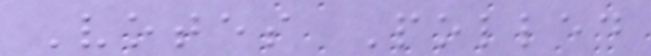Votes Polled
